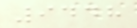9448
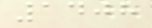1408
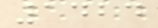1424
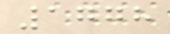1778
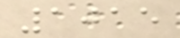1015
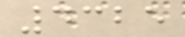4325
